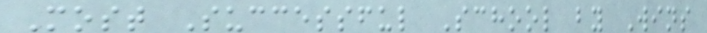Most Successful School by Wins
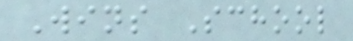Wins School
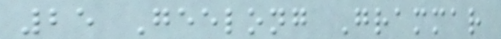25 Geelong Grammar
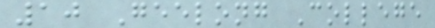10 Geelong College
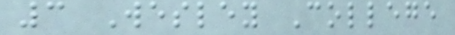3 Wesley College
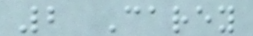2 Carey
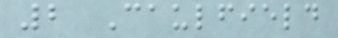2 Caulfield
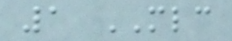1 MLC
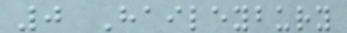0 Haileybury
